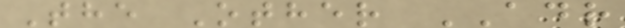The Other ADR
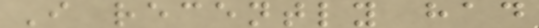I recently had
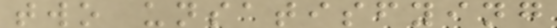two unsatisfying
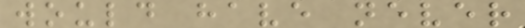would have never
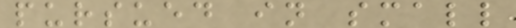pursued in small
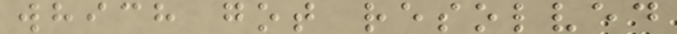which got resolved
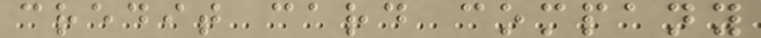credit card company
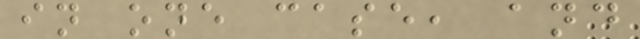in one case, and
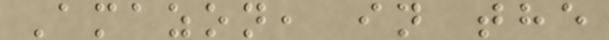Amazon, in the
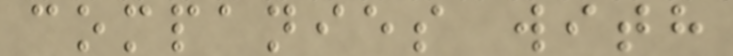companies with
